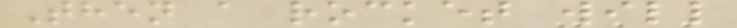Then a rocket will
